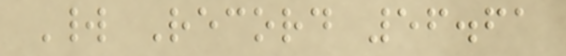World Record 56.61
